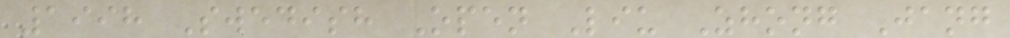1998 Swedish Open Liu Zhong Jang
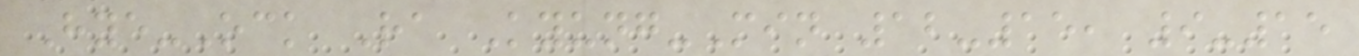Hye-Ock Ra Kyung-Min 12-15, 9-15
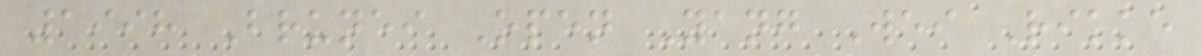1998 Brunei Open Yang Wei Rikke
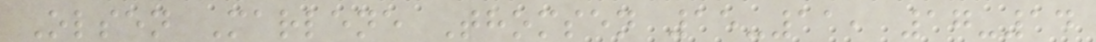Olsen Marlene Thomsen 15-11, 17-14
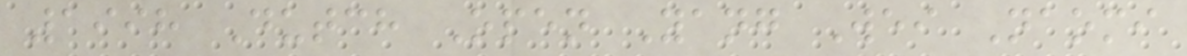1998 Dutch Open Yang Wei Naomi
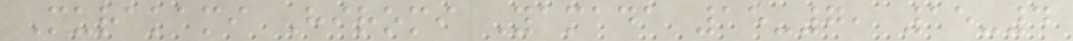Murakami Hiromi Yamada 15-7, 15-4
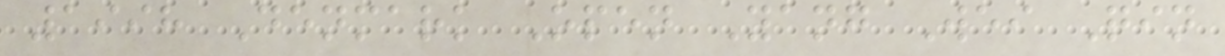1998 Denmark Open Yang Wei Qin
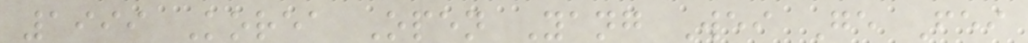1999 Korea Open Yang Wei Ge Fei
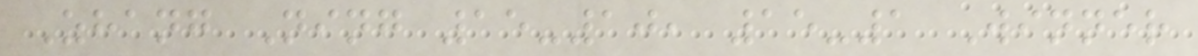Zhang Ning 15-10, 15-1 Winner
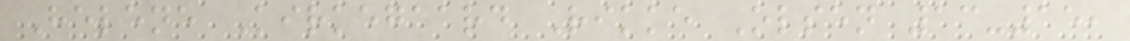Helene Kirkegaard Rikke Olsen 13-15,
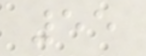55
